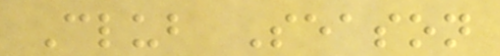Club Season
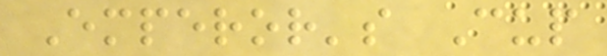Emperor's Cup
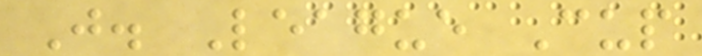J. League Cup
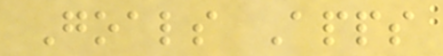Goals Apps
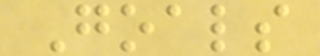Goals
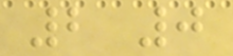2 0
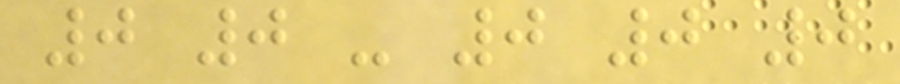0 0 - 0 0 0
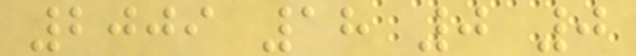2009 18 0 0
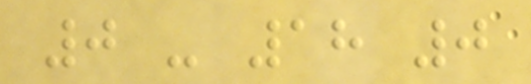0 - 18 0
